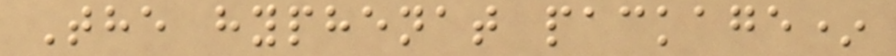The hyphenat package*
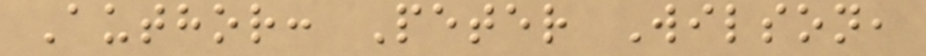Author: Peter Wilson,
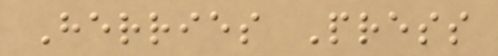Herries Press
